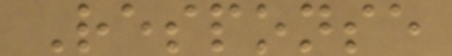Response
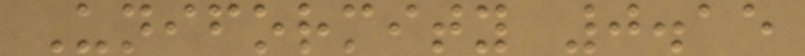Uniformity 0.15
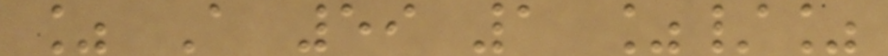% A 59 1 %/%
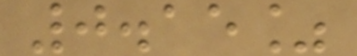0.15%
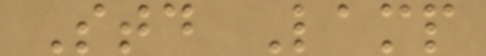Std Lamp
